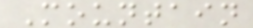Mountain
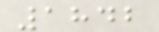1842
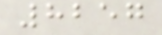8257
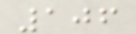106
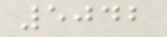5042
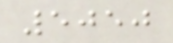5050
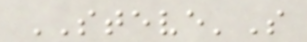STEVE'S
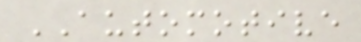AUTOMOTIVE
